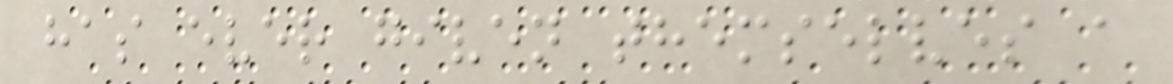has ever given themselves a
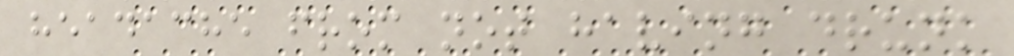headache from not having drunk
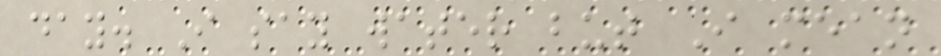day. I say water but I mean
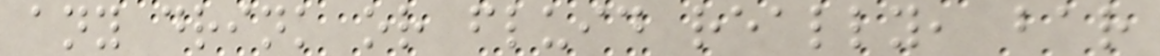any drink or fluid really, bar
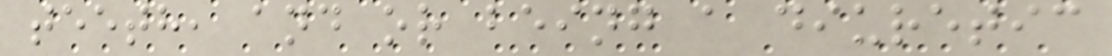teeth, and or being a diuretic
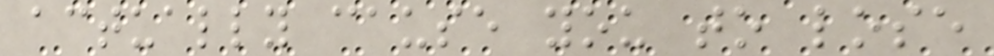actually cause you to lose
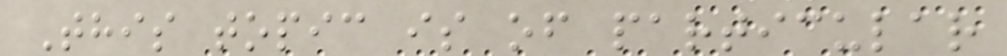This topic is of particular
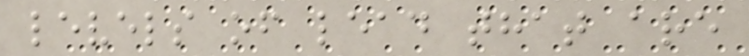levels of lead that are
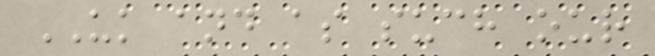UK and as such our
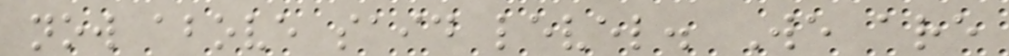now above said level. We are
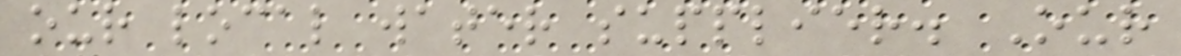our local water supplier. Our
